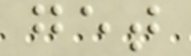get
